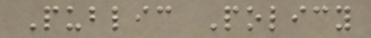Public Policy
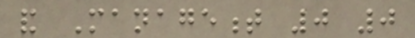and Management 0 0
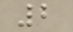2
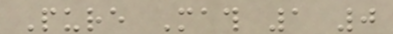Pure Math 1 0
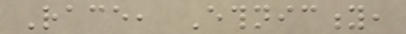Race, Ethnicity,
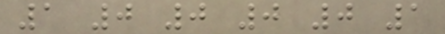1 0 0 0 0 1
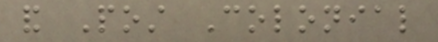and Post Colonial
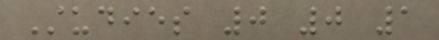Studies 0 0 1
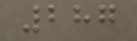287
